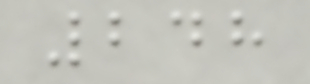248
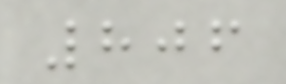806
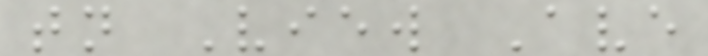tn View Ave
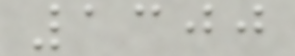1300
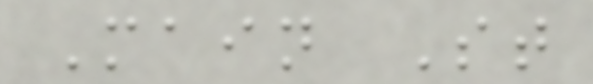Main St
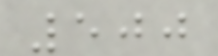500
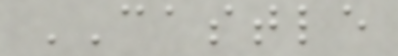CASTLE
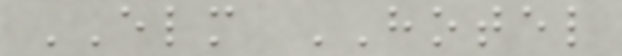ELM HOTEL
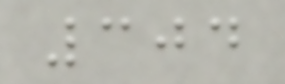304
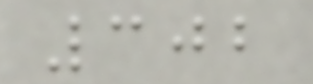302
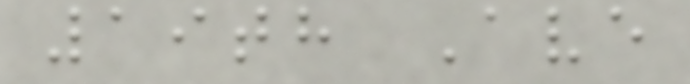19th Ave
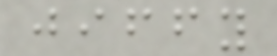jiffy
